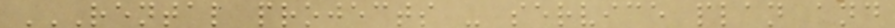RENTAL PROJECTS - SERVICE PLAN AND
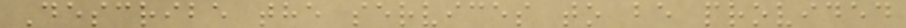Describe the services to be provided
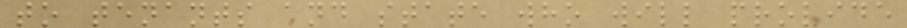to tenants and state who will provide
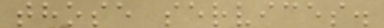those services.
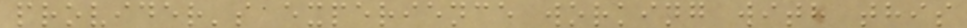provider's experience working with this
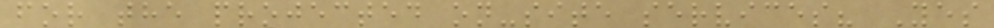for the projected on-site services? Yes
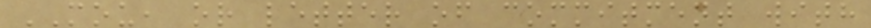MOU, or letter of commitment with
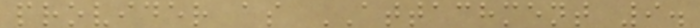provider as ATTACHMENT 9.
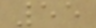55
